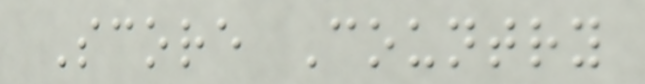Score Country
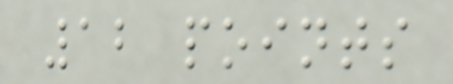12 points
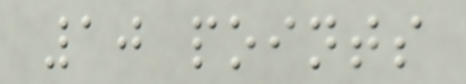10 points
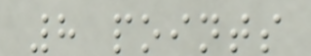8 points
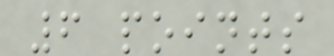6 points
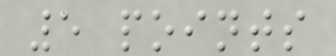5 points
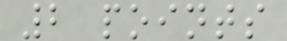2 points
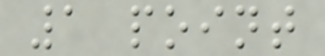1 point
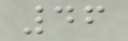46
